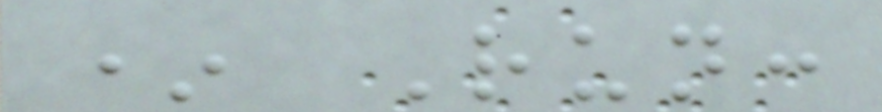* Run:
